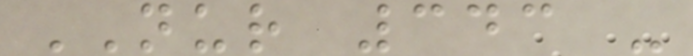NUR 343 -
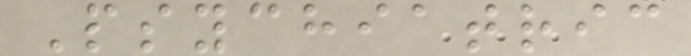Psychiatric
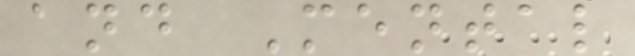and Mental
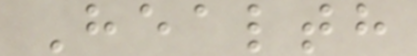Health
